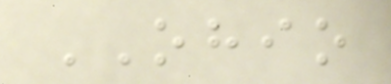OHIO
